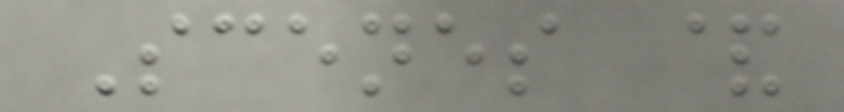Scenes &
